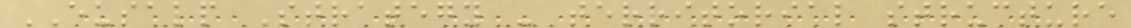EUSALP Strategy - territorial structure
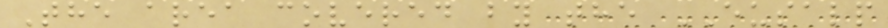The area covered by the EUSALP
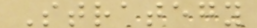Strategy
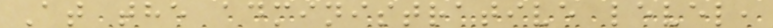At the administrative level,
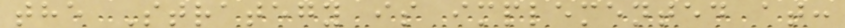the Strategy is implemented at:
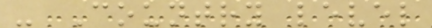- Country level
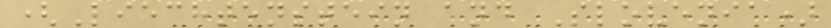(Liechtenstein and Slovenia)
